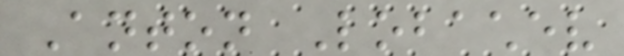Anton Lobachev
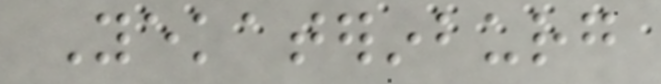Yekaterinburg
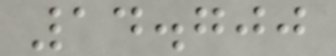14.700
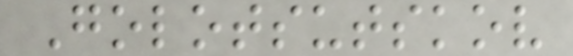Golotsutskov
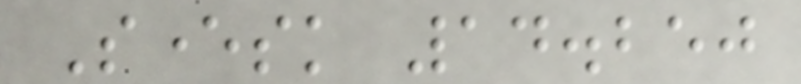Seversk 14.250
